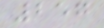257
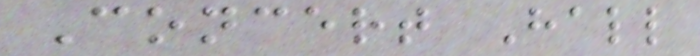Concert Hall
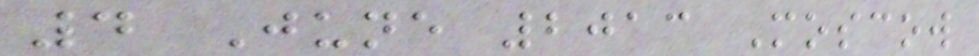4 June 2013 Moscow
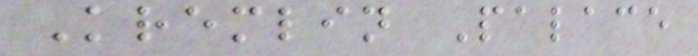Kremlin Palace
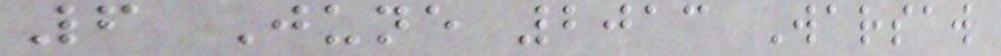6 June 2013 Warsaw
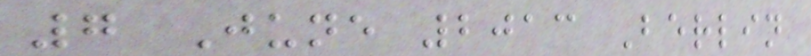7 June 2013 Berlin
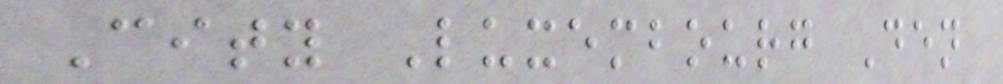City Luxembourg Den
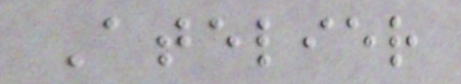Atelier
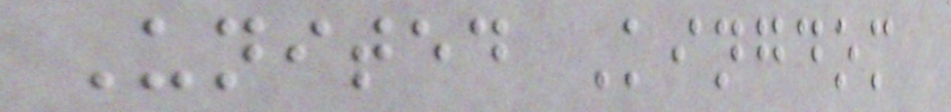United Kingdom
